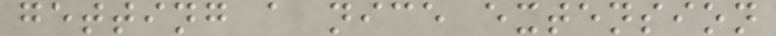getting a nice extension
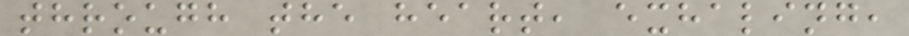through the heart, exhaling,
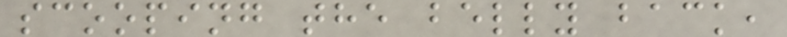scooping the belly back,
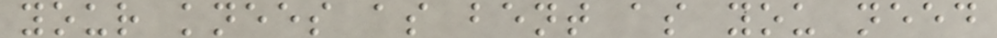your knees as bent as you need
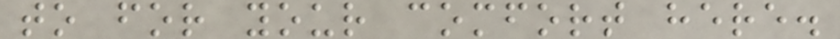to for your comfort here.
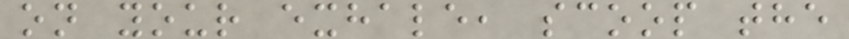on your exhale, scoop the
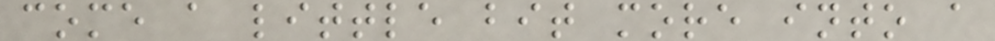come a little bit more into a
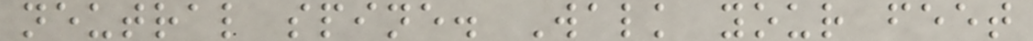neutral spine. Walk your feet
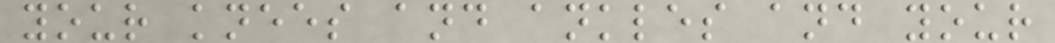your knees and ankles and your
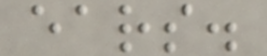ears.
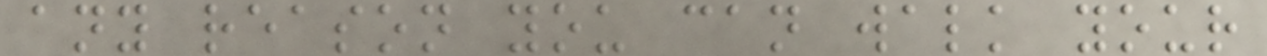any reason you can walk your
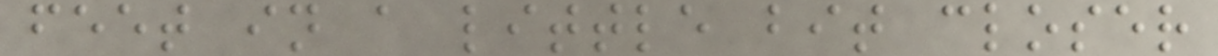feet in a little bit closer
